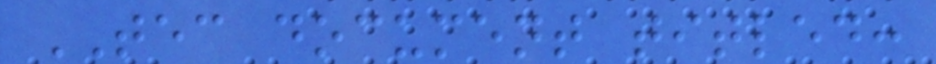TEC document titled:
